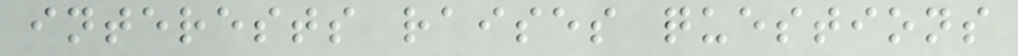interests raises questions
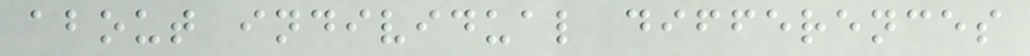about individual differences
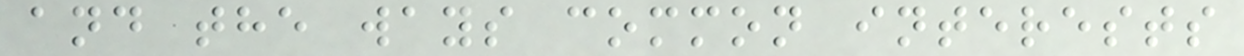and the ways common interests
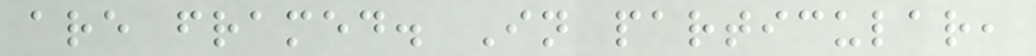are framed. In particular,
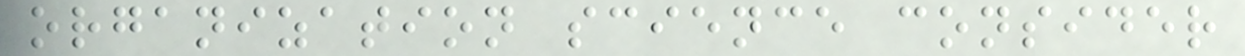organization science consider
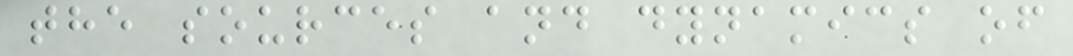the sources and dynamics of
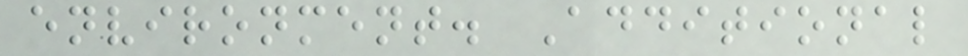environment. Additional
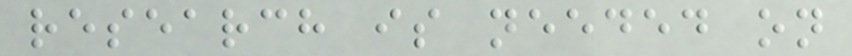research is needed on
